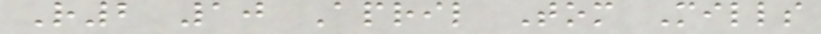R2 10 April Tom Mills
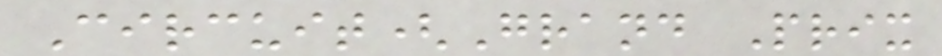Circuit(Grand Prix
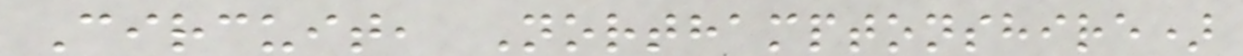Circuit, Northamptonshire)
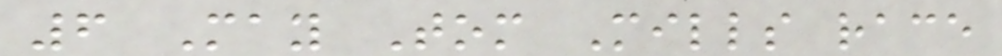6 May Tom Mills race
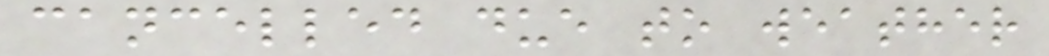cancelled due to weather
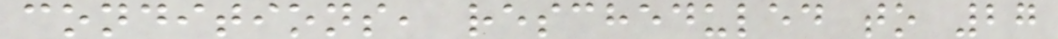conditions, rescheduled to 27
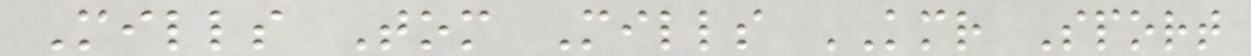Mills Tom Mills KMR Sport
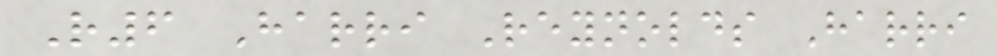R6 Harri Reynolds Harri
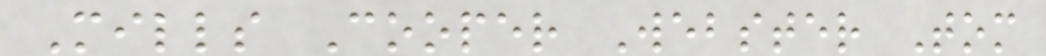Mills Cooper Webster Tom
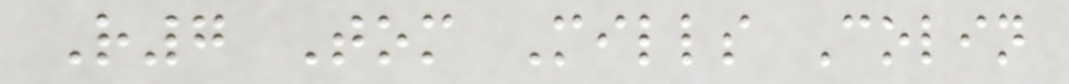R7 Tom Mills Colin
